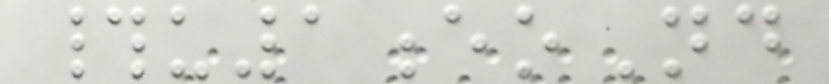#u1eoNd
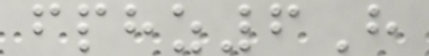fphz6H
